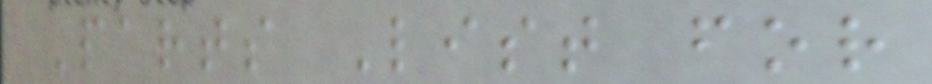Parts List for
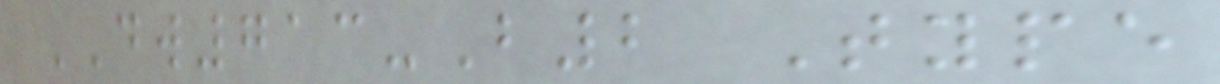DW713-B2 Type
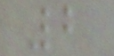2
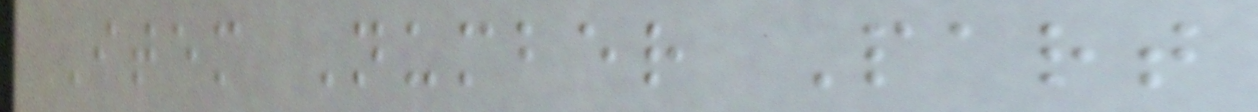Item Number Part
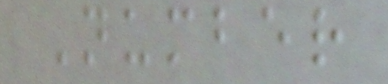Number
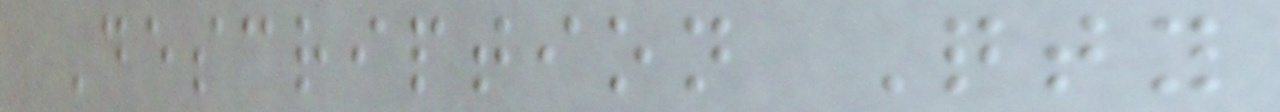Description Qty
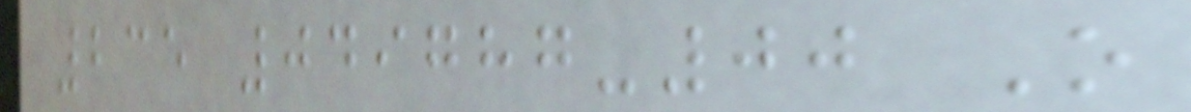235 049787-00 O
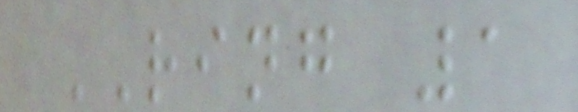RING 1
